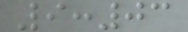9:03
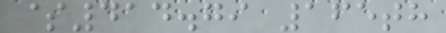$414.79 165th
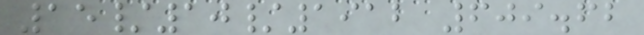15/10/1912 609.62
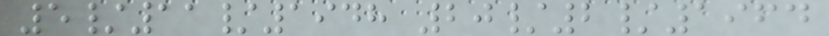5/11/1948 20/2/1964
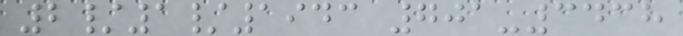2/1/1943 701-3438
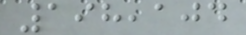198,104
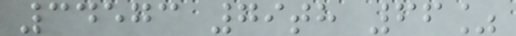34573 79th 66%
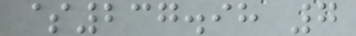$237.98 7
